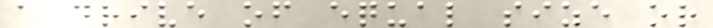a drive of equal size or
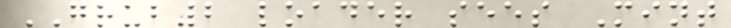GRUB2 loader sees Mint
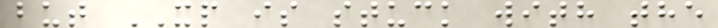but XP is stuck with the
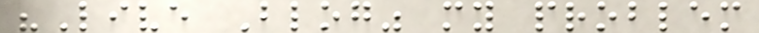"Live Blog" my problem
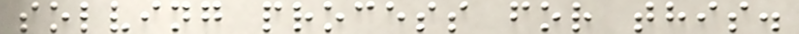solving process for this.
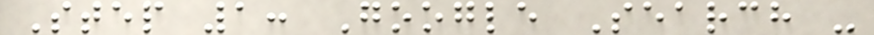Step 1: Google Search -
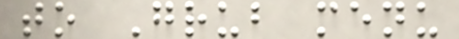to Grub menu
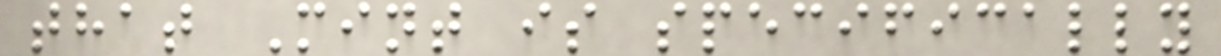that Mint is specifically
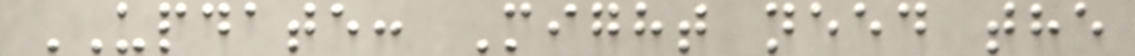UPDATE: Might need the
